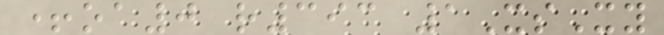+oa0 r393 1XsXy
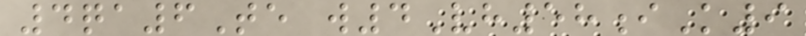4qa6Te w4Vh58iK9
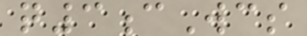q3cWcs
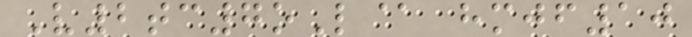V2tc7oL@ hmjf10
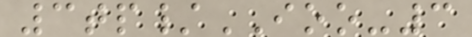3tp/IOO-3
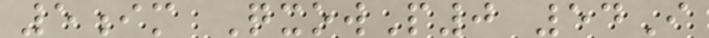5im QxowP0 54I
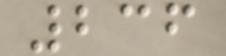236
